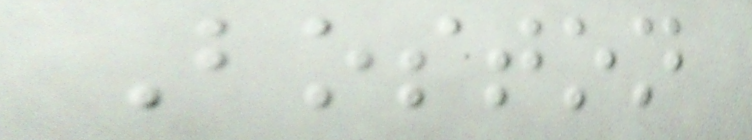Boston
